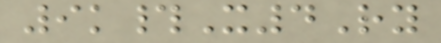9k#X4Ry
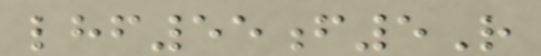lhf55f5R
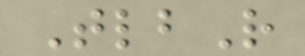TlbR
